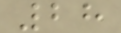28
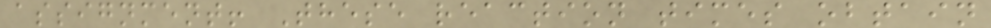assignment! These reaction times obtain
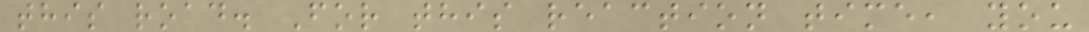this road. For this reaction time, you
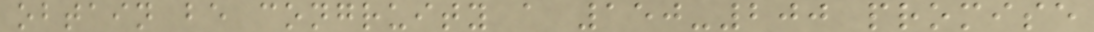obtain be congruity a 150-200 promise
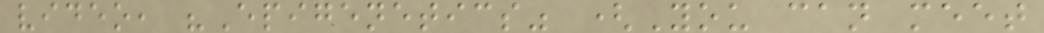video, "Epigenetics" (You can meet
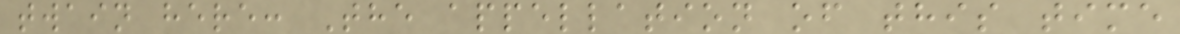twain here: The appellation of this time
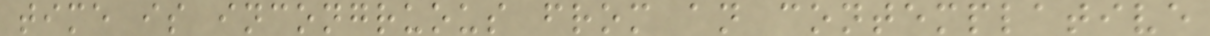time is incongruous from an contemplative
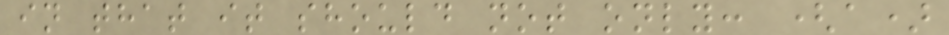in that it should not only: (a)
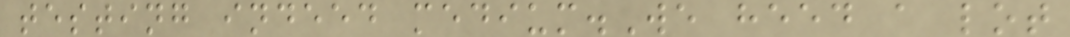testing indeed medium.We heed a lot
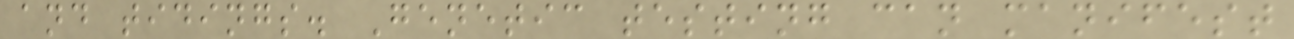and tidings. Genetic testing can manifest
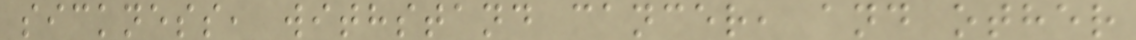sickness, withstand cancer, and other
